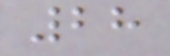28
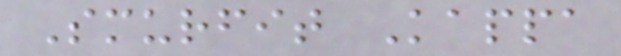Smurfit Kappa
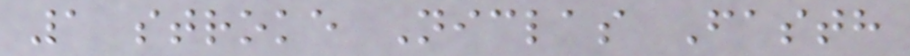1 stroke Niclas Fasth
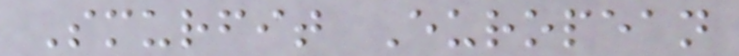Smurfit European
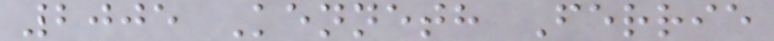2005 Kenneth Ferrie
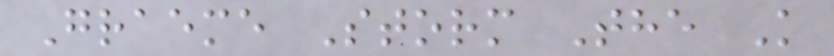Graeme Storm The K
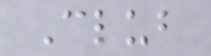Club
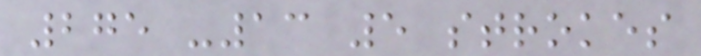275 -13 5 strokes
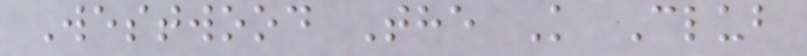Westwood The K Club
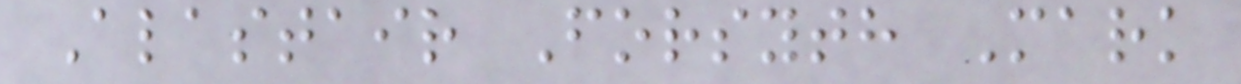Alastair Forsyth Mark
